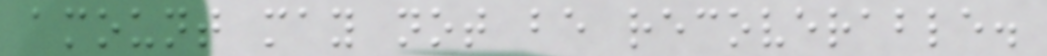amount may not be recoverable.
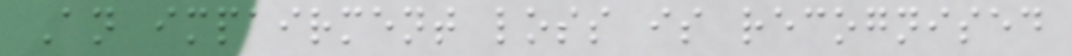An impairment loss is recognised
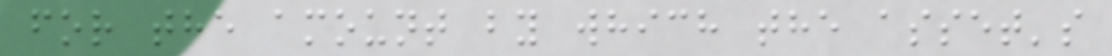for the amount by which the asset's
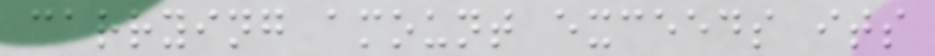carrying amount exceeds its
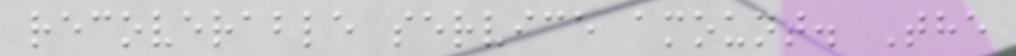recoverable service amount. The
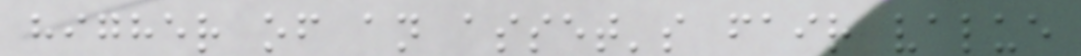higher of an asset's fair value
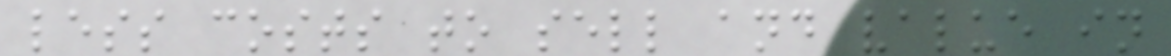less costs to sell and value in
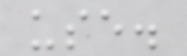use.
